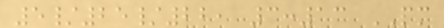5/25/22, 3:13 PM
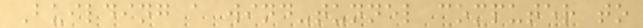Building a wind-tunnel computer to
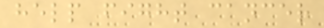help fight cancer
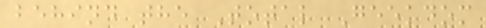behind the Total Geekdom
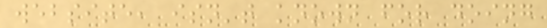website, isn't known for doing
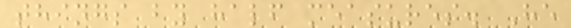things by half measures. He
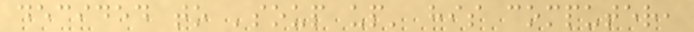decided to 'soup up' his computer,
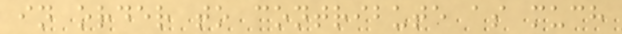in order to contribute as much
